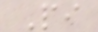Pi
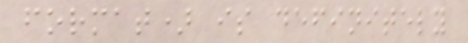format) is definitely
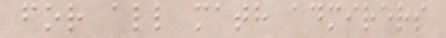for all math admirers
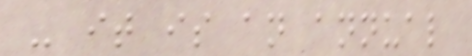- it is an annual
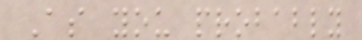As you probably
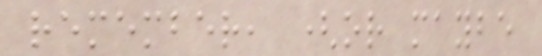remember, (or maybe
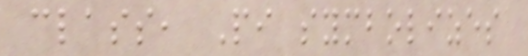class, Pi symbolizes
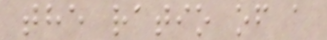the ratio of a
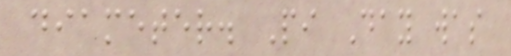diameter. Pi Day was
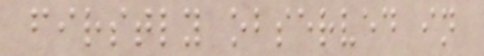firstly observed in
